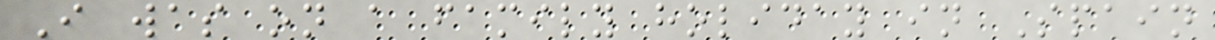I was on a family holiday in Spain
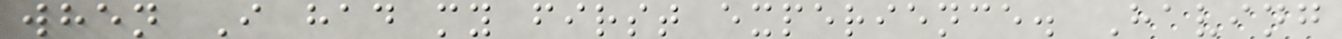when I had my first experience. Having
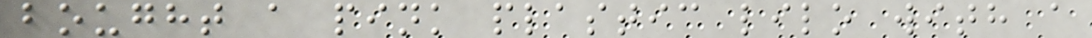bought a pink plastic lilo with a
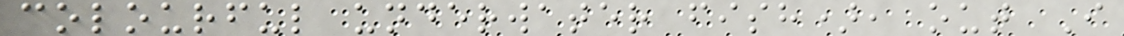colourful underwater fish), out I
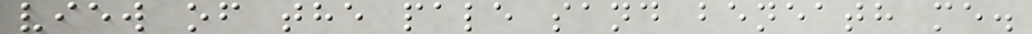view of the pale sand beneath me.
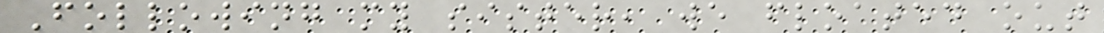Following my sister, we floated out
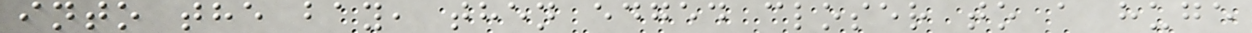into the bay, then edged closer to a huge
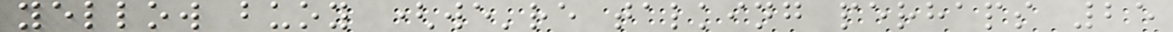yellow buoy (we're talking perhaps 25
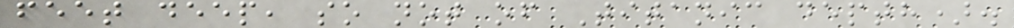feet deep, so not of Titanic depth).
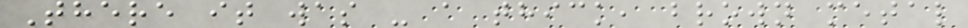There it was - a thick, brown metal
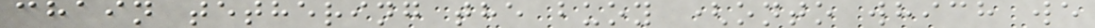chain tethering the buoy (onto which we
